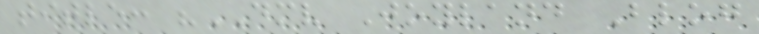title: "DMV Joyland Blog
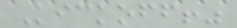Kickoff!"
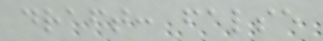draft: false
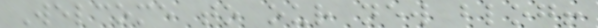Welcome to our new blog!
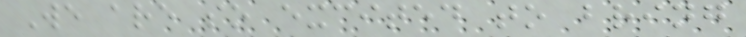We are so excited to bring
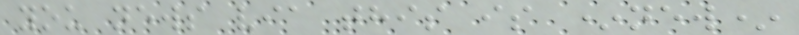you news via this is *new*
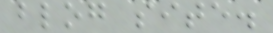blog site.
